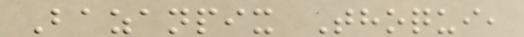Bazanpix Thoqui,
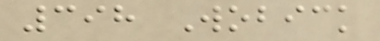398 Wobick
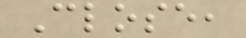Close,
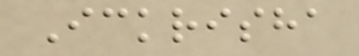Ickrisha
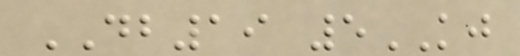DB19 5KJ
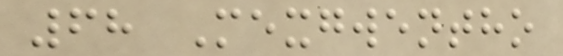68 Mexgwentho
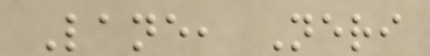Lane, Neri
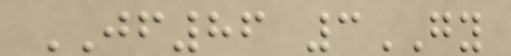JF86 3GY
